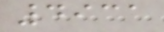4931
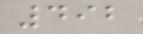492
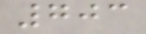703
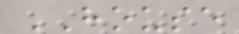HOUSE
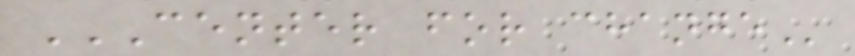CENTER FOR CHANGE
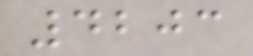4203
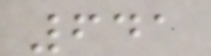641
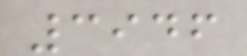3946
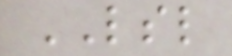LSL
